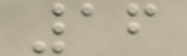16
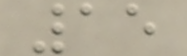15
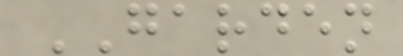GARDEN
